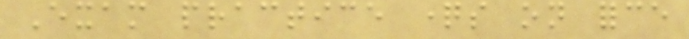Exam practice questions on force
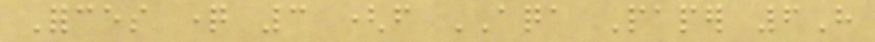Forces question 3 (from AQA Paper 6H
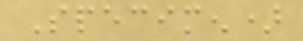Specimen)
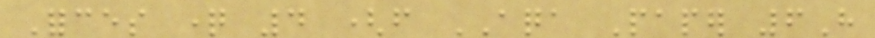Forces question 4 (from AQA Paper 6H
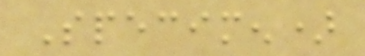Specimen)
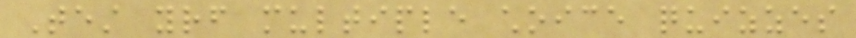Test yourself multiple choice quizzes
